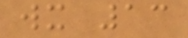wx 13
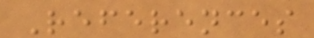References
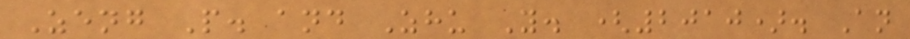Zeng P. and Zhu Y. (2010). An
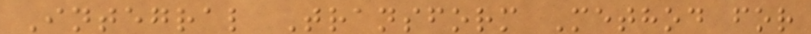Integral Transform Method for
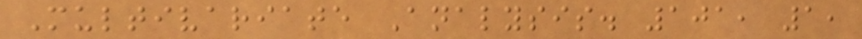Multivariate Analysis. 101, 1,
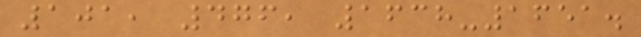101, 476, 1638-1651.
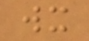wx
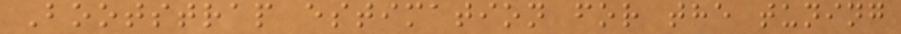Bootstrap estimation for the tuning
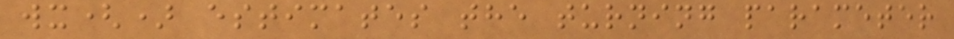wx() estimates the turning parameter
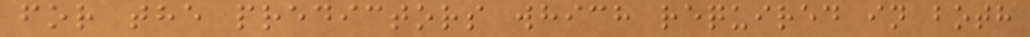for the predictors which required in both
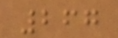267
